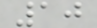10
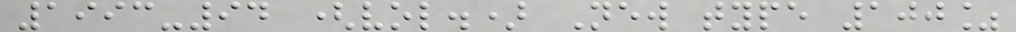1993-94 (vol.) New type 100%
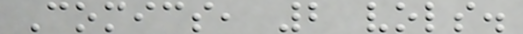Comics, 2 vols.
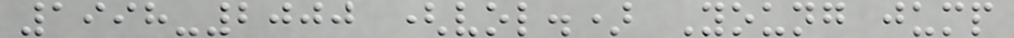1998-2000 (vol.) Young jump
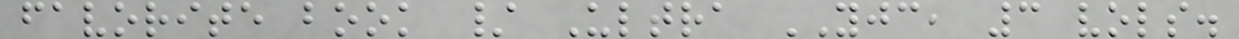favorite book / Ultra YJC, 3 vols.
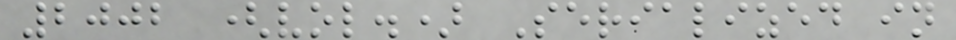2002 (vol.) Serialized in
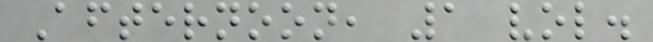Afternoon, 1 vol.
